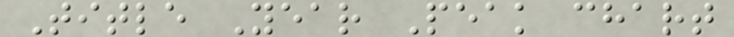Title Year Peak chart
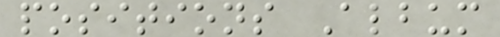positions Album
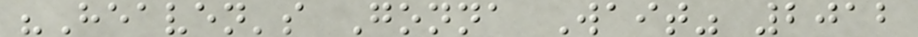"Heaven's Gonna Wait" 2012
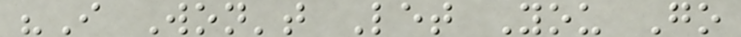"I Won't Let You Go
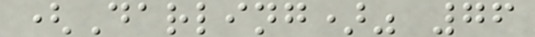(Darling)" 76
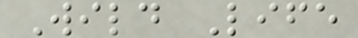Wild Life
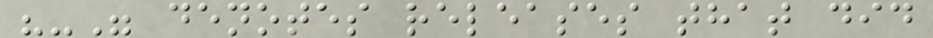"-" denotes releases that did
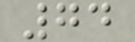74
